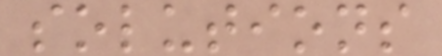solutions
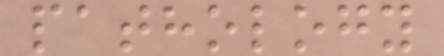pathology
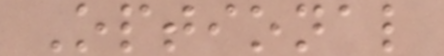Optional
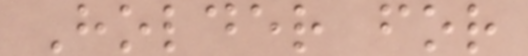Holder for
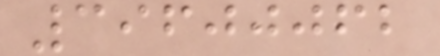39600062
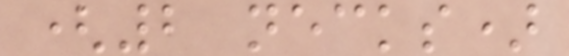(2 necks)
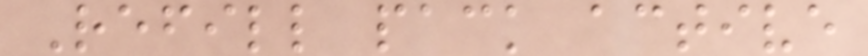Refill pack active
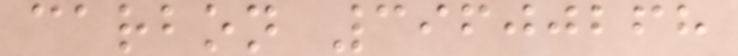carbon 39600268
